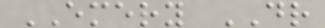EMERY DR
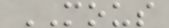MOUS
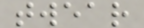twear
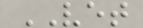VET
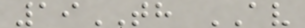19TH AV
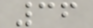36
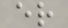er
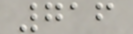716
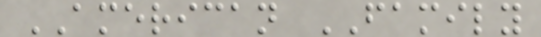AMERICAN FAMILY
